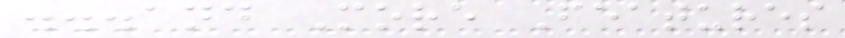...and More Features
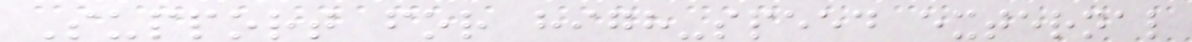Support for high-speed external
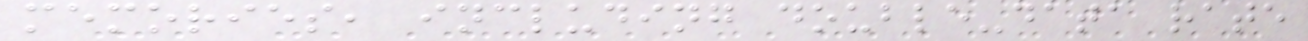memories, including double-data rate
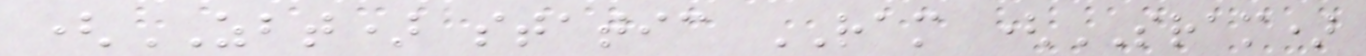(ZBT) static RAM (SRAM)
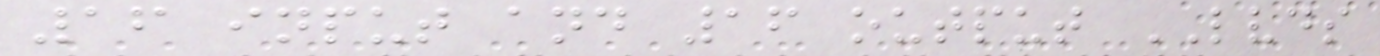16 input and 16 output LVDS
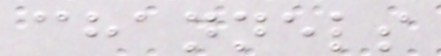channels
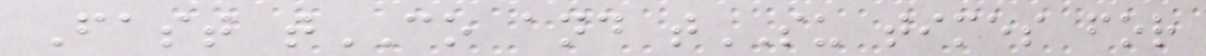Fast tCO and tSU times for
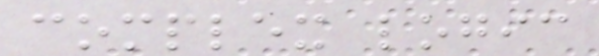complex logic
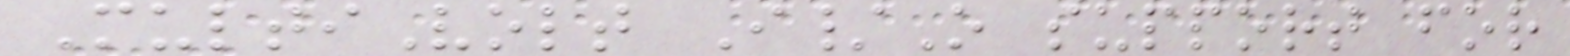MultiVolt I/O support for
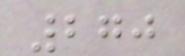270
